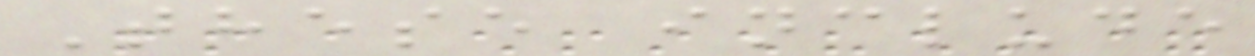These include
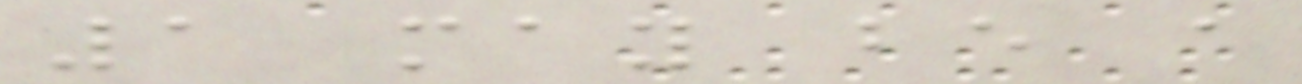1 may be a
